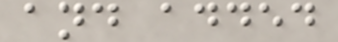and added
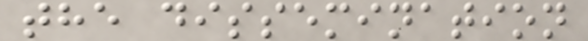the dissemination
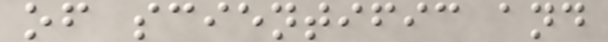of scientific and
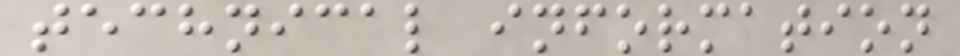technical information
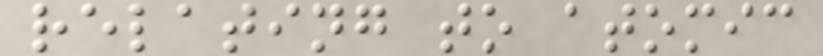relating to atomic
